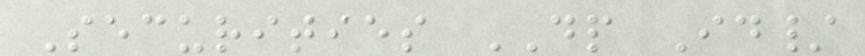Securities DP Id/
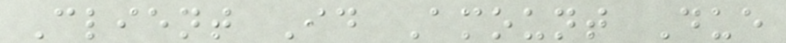Client Id Amount Due
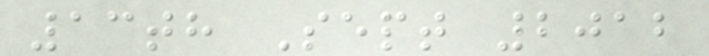13th Sept 2012
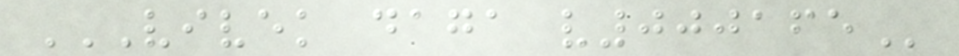VIVEK DAGA V000165
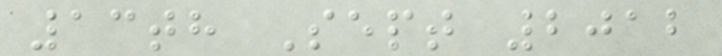13th Sept 2012
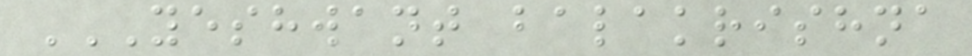YESHWANT BALAKRISHNA
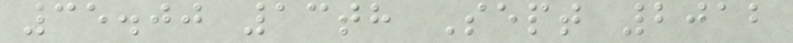35.00 13th Sept 2012
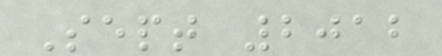Sept 2012
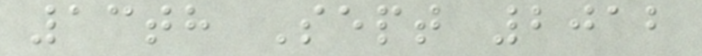13th Sept 2012
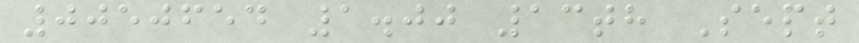0050654 1.00 13th Sept
